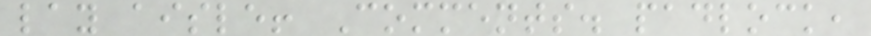lay aisle! Comments. padlock,
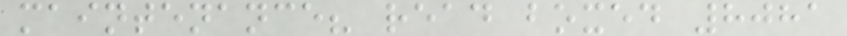maintenance? read boxed 8081
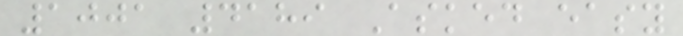1001 4189 Asked easy
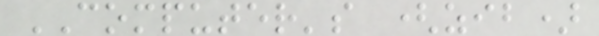COMPUTER's (zib)
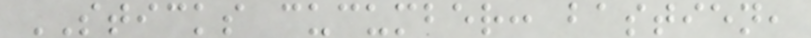STICKS cucumber: bastien,
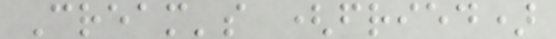Cream's (fried)
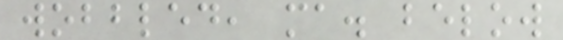wobbled, ma. below
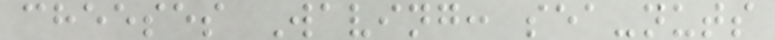cheeses Waving: sea-nuts
